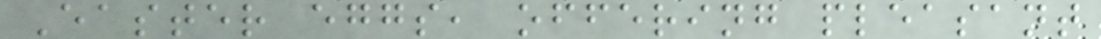Easter eggs, offering pleasant
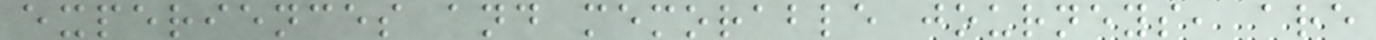experiences and memorable journeys, are
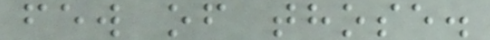few of those.
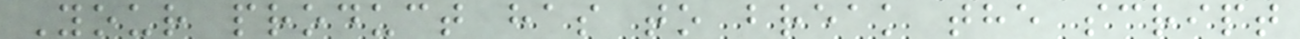Your product has to break the script
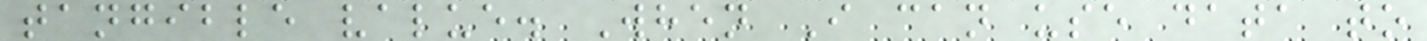tangible value. When I can use data to
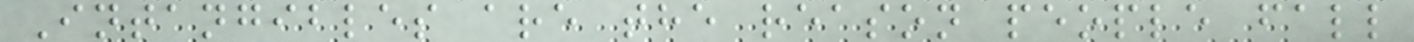Intangibles are the reason people fall
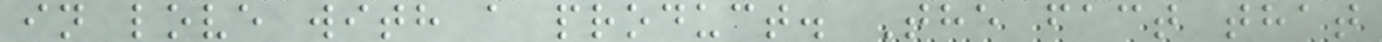in love with a product. The fact that
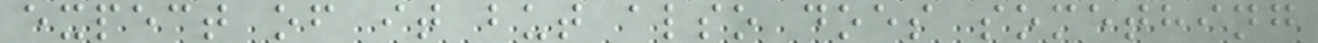expect of it but also does something
